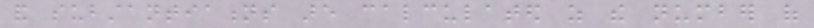and substantiations are calculated as the number of
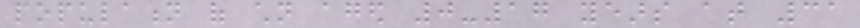population of children aged 0-17 years at 31
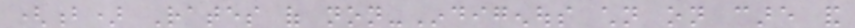(b) Rates of non-Indigenous children on care and
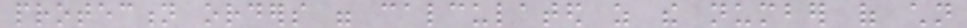protection orders were calculated as the number of children
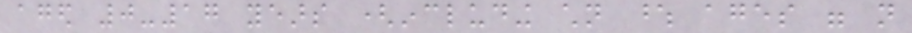aged 0-17 years (including children whose ages were not
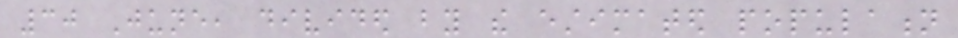30 June, divided by the estimated population
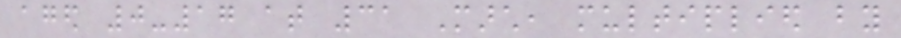aged 0-17 at 31 March, multiplied by
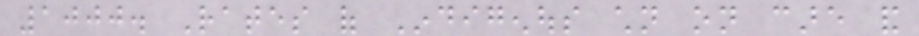1000. Rates of Indigenous children on care and
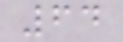64
